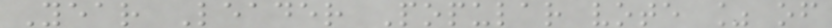Year Leader Popular vote % of
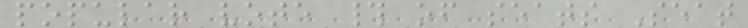popular vote # of seats Seat
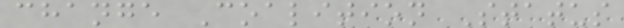change Coalition Status
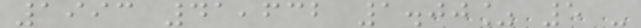1993 41,632 1.00% 5 -
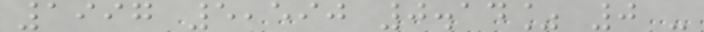1997 5,590 0.14% 0 -
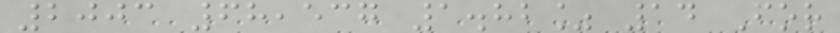2003 68,537 1.82% 14 For
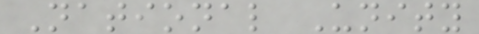National Unity
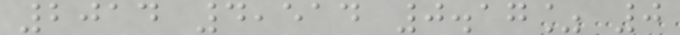2014 4,514 0.17% 0
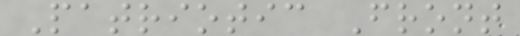Patriotic Front
